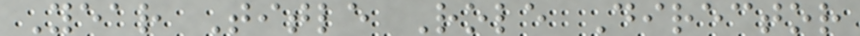Year Title Role Director
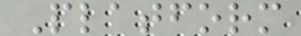Platform
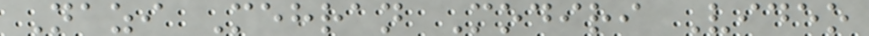Nazi Mehran Modiri Video
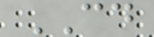CD
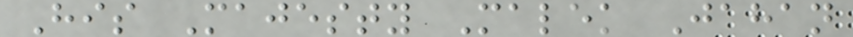His Majesty Malek Jahan
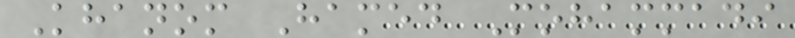Khanom Hamed Mohammadi
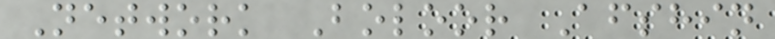Network Boloor Afshin
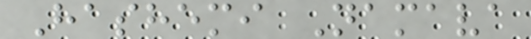Hashemi Namava
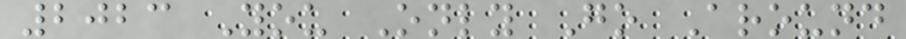2023 You Only Go Around
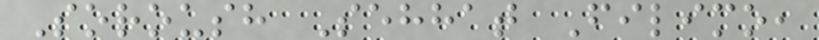Soroush Sehhat Filimo,
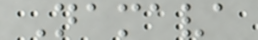Namava
